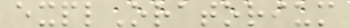explOratorium
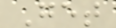Get
